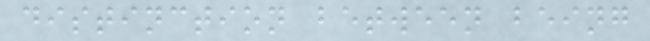distinction between being
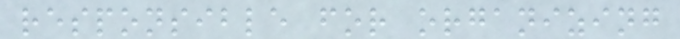responsible for organizing
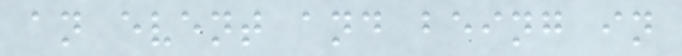an event and being in
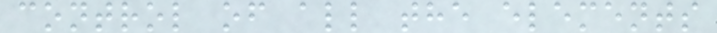control of all the elements
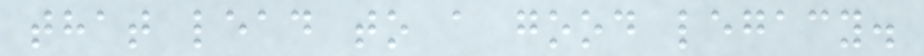that lead to a good legacy.
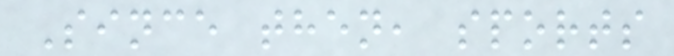Since then, sports
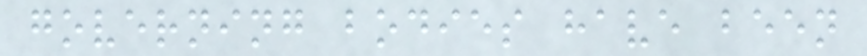governing bodies have been
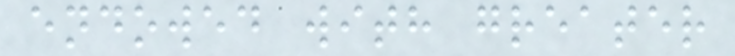endowed with greater
